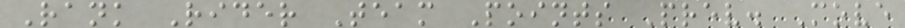Rank Rider Team Points Prev. Move
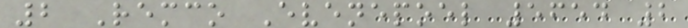2 Remco Evenepoel 5654 2
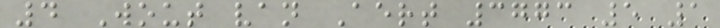4 Wout van Aert 3773 5 1
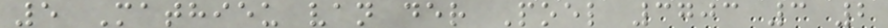5 Mathieu van der Poel 3703 3 2
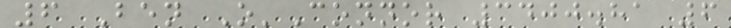6 Ben O'Connor 3400.81 6
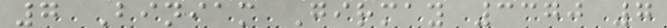7 Biniam Girmay 3370 7
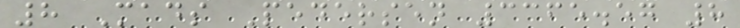8 Mads Pedersen 3365.57 8
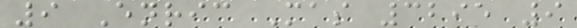9 Enric Mas 3295 9
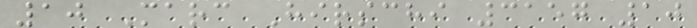10 Marc Hirschi 3157 10
